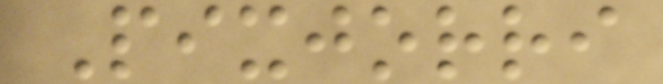Pixjorri
